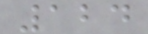124
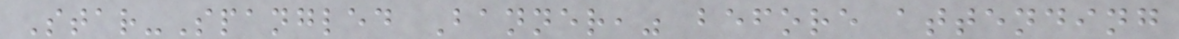Star-Spangled Banner," before attending
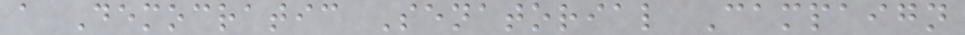a Democratic Senatorial Campaign
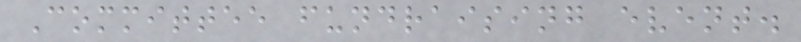Committee fundraising event.
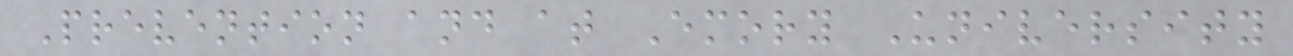Prevention and at Emory University
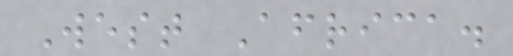West Africa.
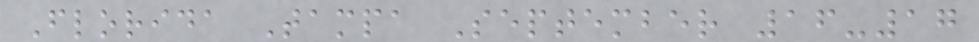Florida Tampa September 16-17
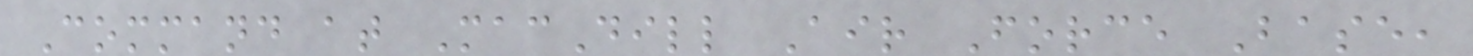Command at MacDill Air Force Base,
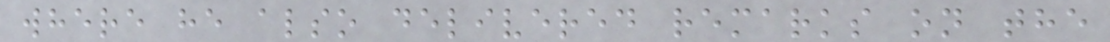where he also delivered remarks on the
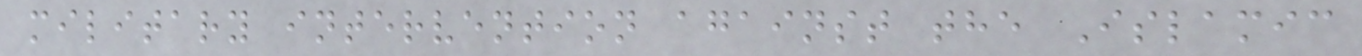military intervention against the Islamic
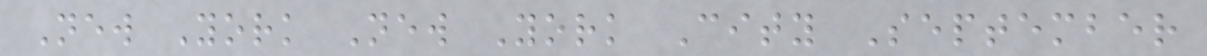New York New York City September
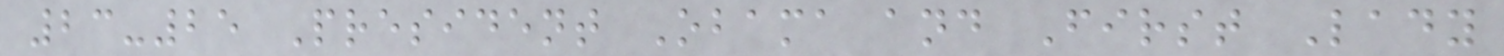23-25 President Obama and First Lady
